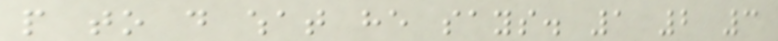people to do what he says. 1 2 3
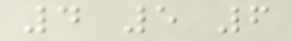4 5 6
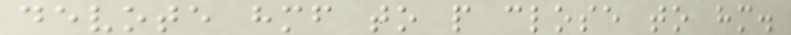devote himself to people close to him.
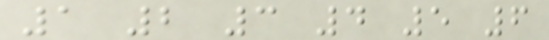1 2 3 4 5 6
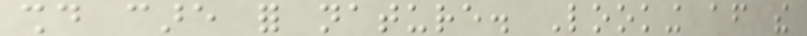should care for nature. Looking after the
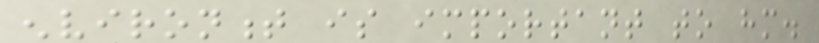environment is important to him.
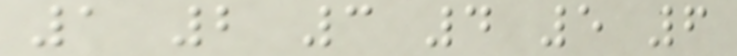1 2 3 4 5 6
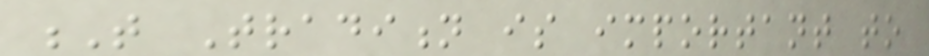T Tradition is important to
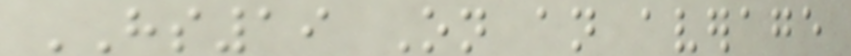HS19 On an average
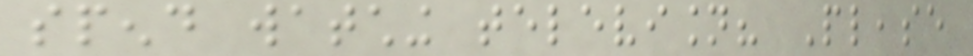spend watching television? Please
